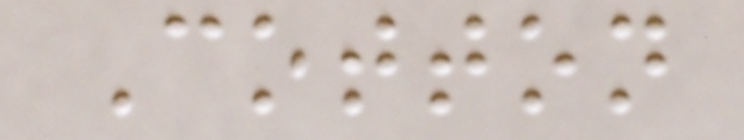Cotton
